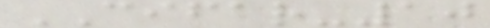CIFAR-10
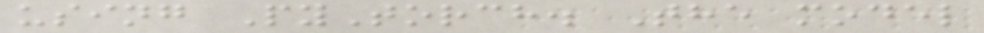using PyTorch. The model
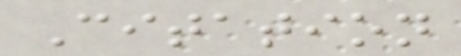Citation
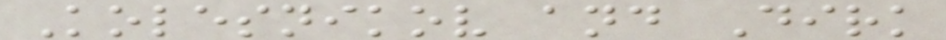Kolesnikov and Dirk
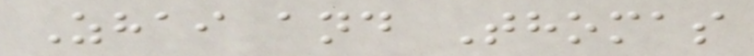Zhai and Thomas
